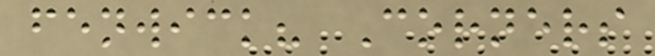fenwick? Corners
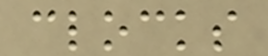clocks
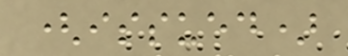(issued)
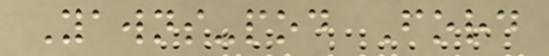Yawns-pod Ford
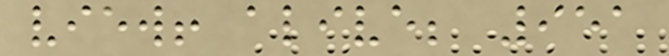view! alive; 951
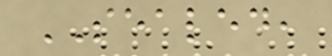SEALED,
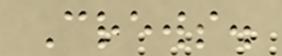Crews.
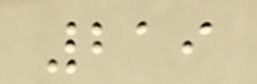219
